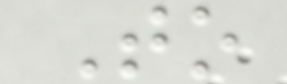To
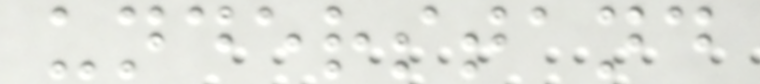understand
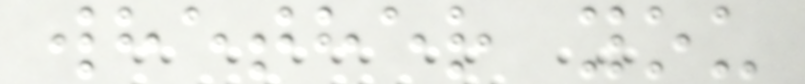whether you
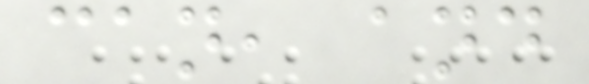can, and
